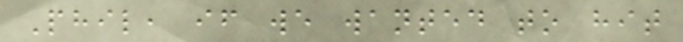Phil, if we wanted to hit
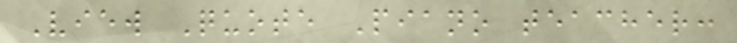View Quote Piano teacher:
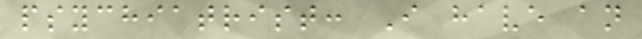psychiatrist: I have an
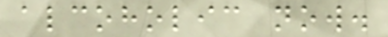alcoholic now.
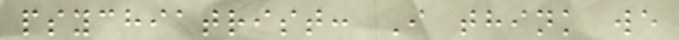psychiatrist: I think we
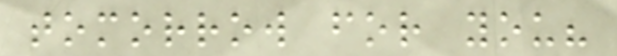tomorrow for you?
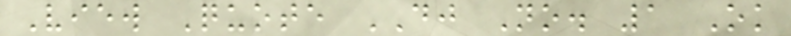View Quote DJ No. 1 Ok
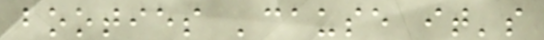booties 'cause it's
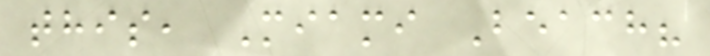this, Miami Beach?
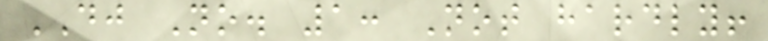DJ No. 1: Not hardly!
